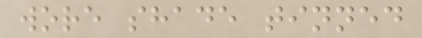wore shade tinned
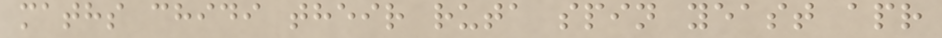maths chidi their ruta spin yeast apr
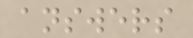answers
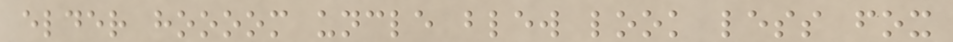elder hoooom uncle blew look less fox
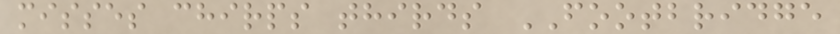misses chirps thirds FOOTBRIDGE
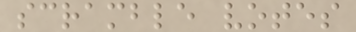scramble votes
